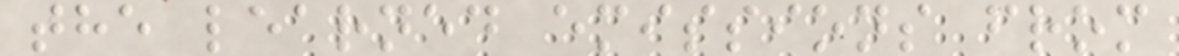the learned emissions from
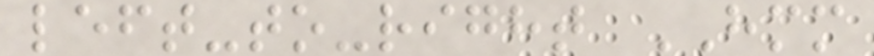left-to-right HMM
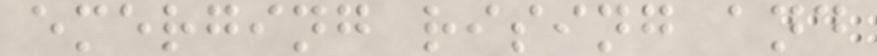emerging rising and
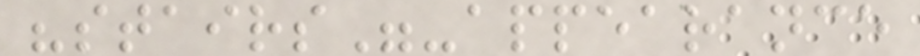"stairs"-appearance
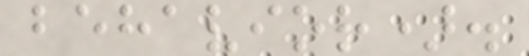behavior).
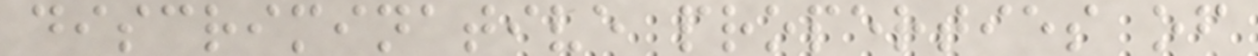discriminative properties of
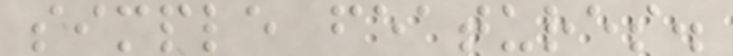simple features.
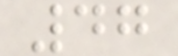47
